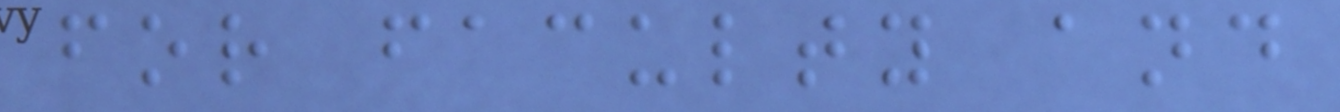for faculty and
